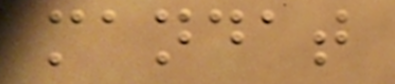mandat
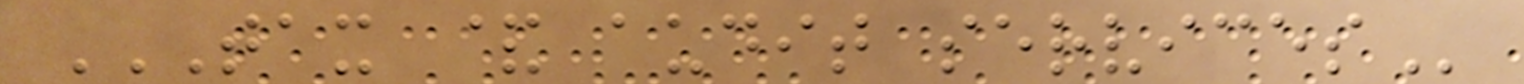TAX & AUDIT SERVICES
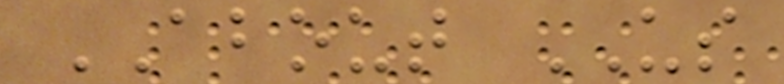ABOUT US
